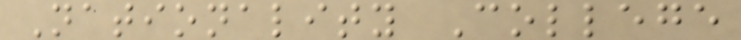Nationality College
